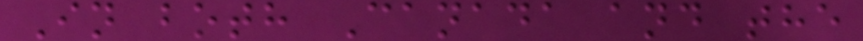In both Canada and the
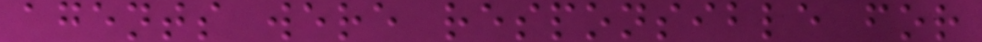agents were responsible for
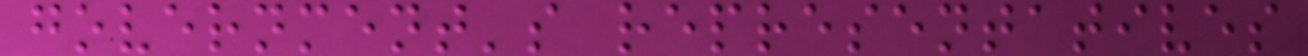government's representatives
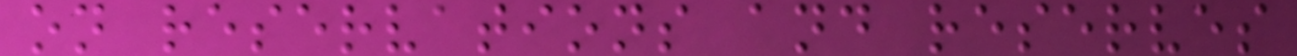on reservations and reserves
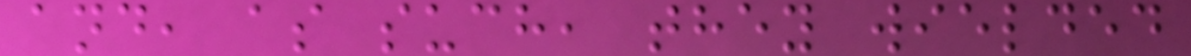and, as such, they wielded
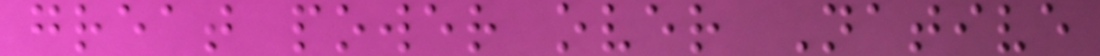great power over Native
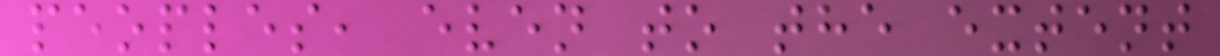peoples, even to the extent
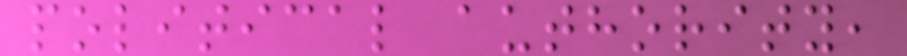political authority,
